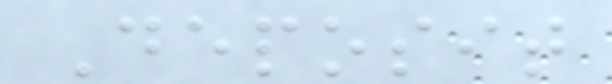Deposit
